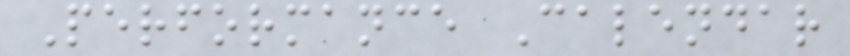Performance Calendar
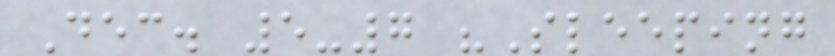Dec. 5-7 "Sleeping
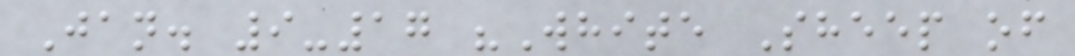Jan. 9-17 "White Sheep of
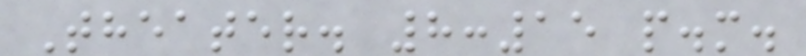Theater. 8:15 p.m.
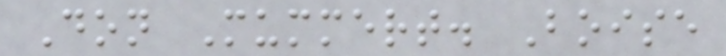Don Mummert. Boise
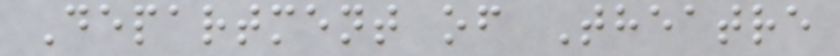Department of Theatre
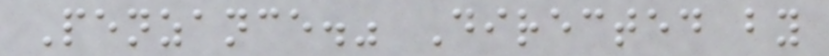Penzance." Directed by
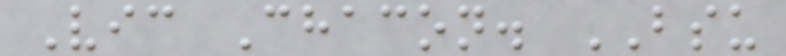Vic Chacon. BSU
